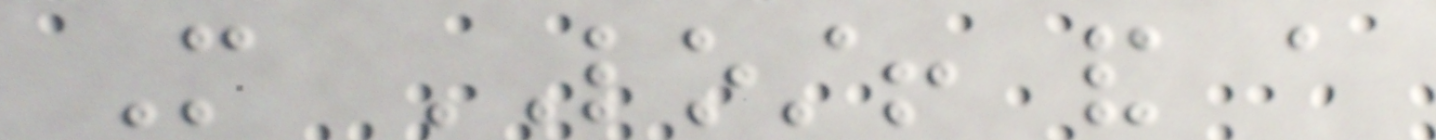More LOST! and a
